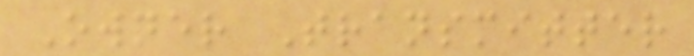Owner Transmitter
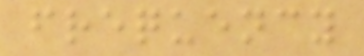frequency
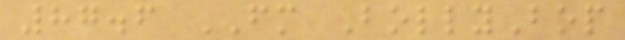87.6 FM BollyBop
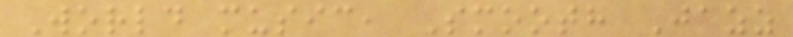World music, Smooth Jazz
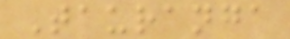Tauranga
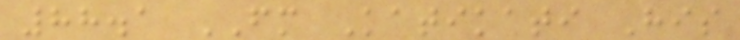88.1 FM Katikati His
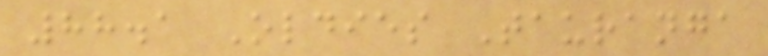88.1 Oldies Tauranga
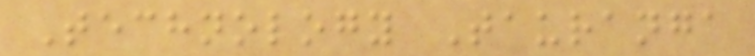Technology Tauranga
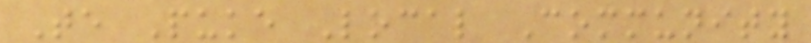Te Puke Local Community
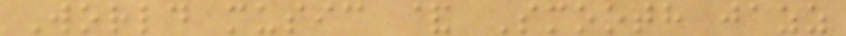World music & Smooth jazz
